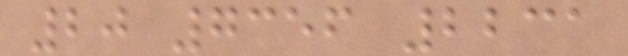20 7356 2231
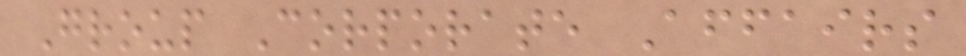Group Corporate Affairs
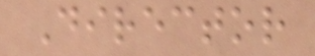Director
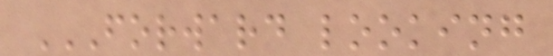FORWARD LOOKING
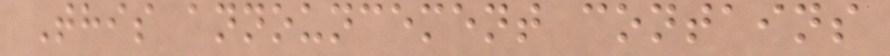This announcement contains
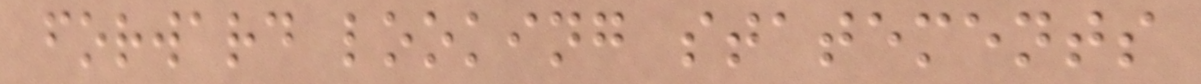forward looking statements
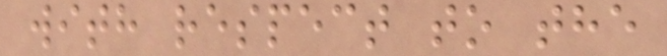with respect to the
